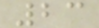23
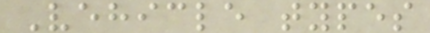Vehicle types
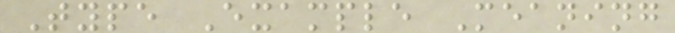Type Example Meaning
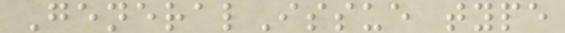GeneralIssue type
